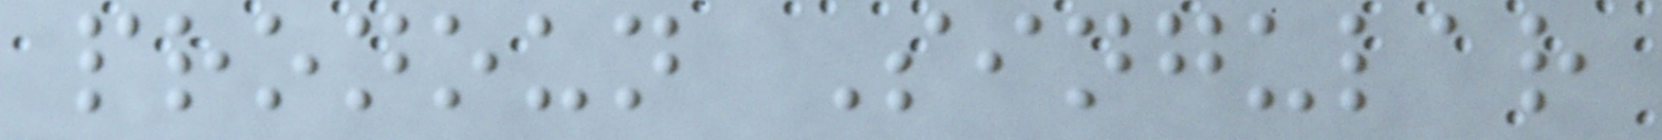pronoun Singular
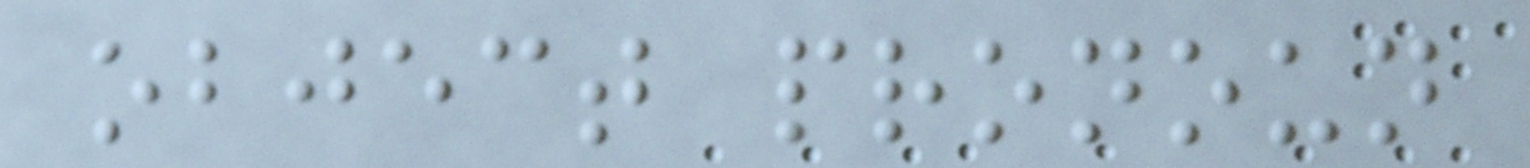object pronoun
